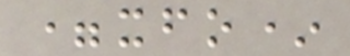=xfo*
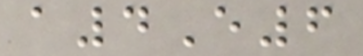a4E6
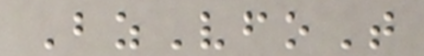BzVfoT
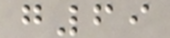g69
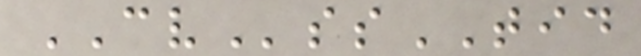CVssTID
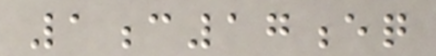1c17eq
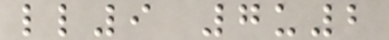ll9 7u2
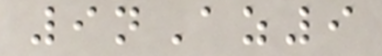9nAz9
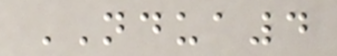NDUA4
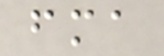fma
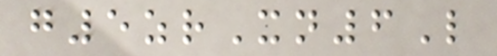g5zrXn6L
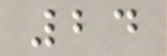24
